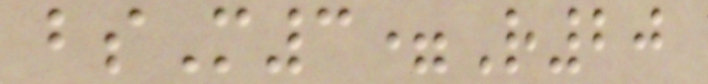bsM3=R20
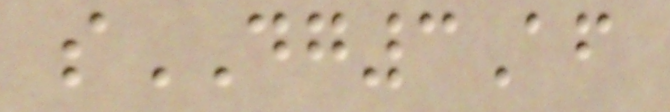sDG3Af
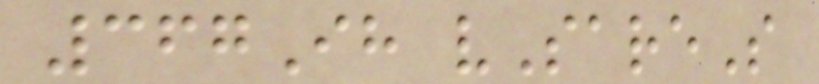367Ih vSareS
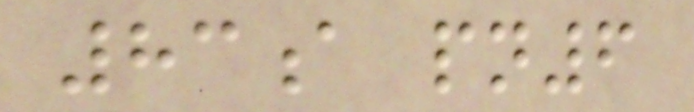83a pn6
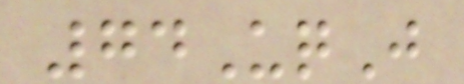74UqJ
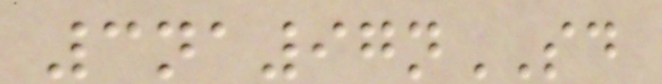3na97nSD
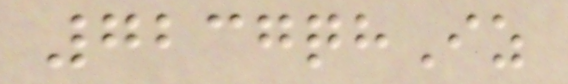7237qhIz
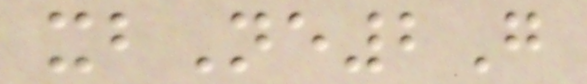xbNe2G
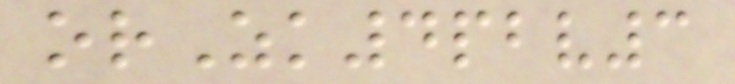orZk4pbv3
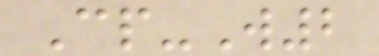Cp-W2
